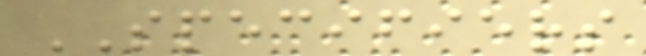SPECIFIERS
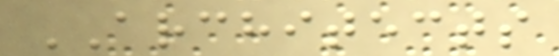ARCHITECTS
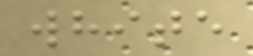white
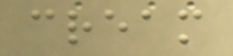cream
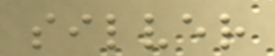silver
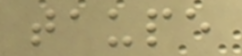taupe
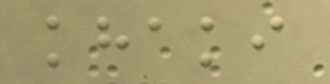khaki
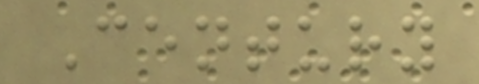Century
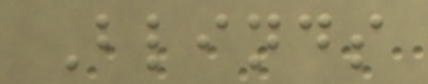Blinds
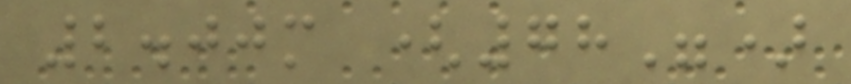2.00m (78")
